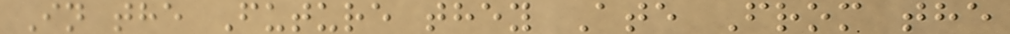In the Future they Ate From the
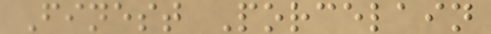Finest Porcelain
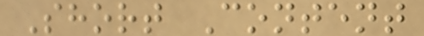Short Content
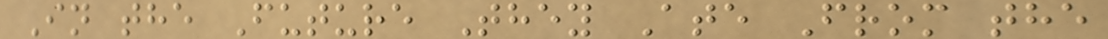In the Future They Ate From the
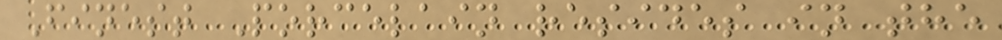Finest Porcelain resides in the
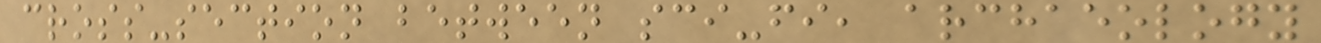cross-section between sci-fi, archaeology
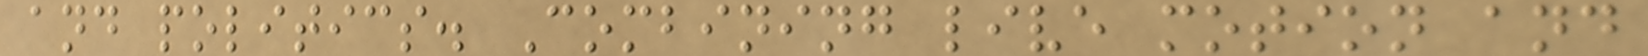and politics. Combining live motion and
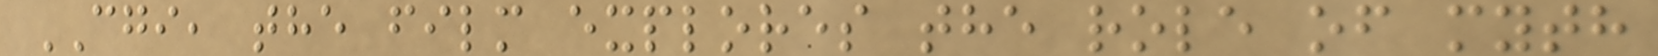CGI, the film explores the role of myth
